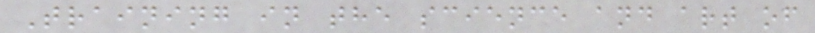Training in the science and art of
